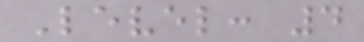Level: 4
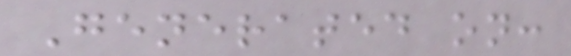Generated on:
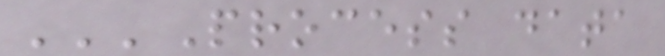'''Process data
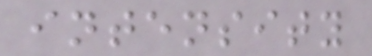intensity
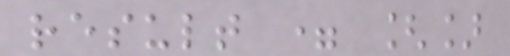result = []
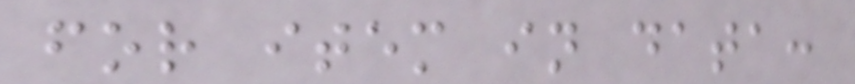for item in data:
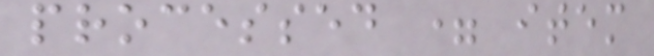processed = item
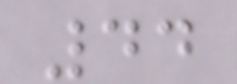44
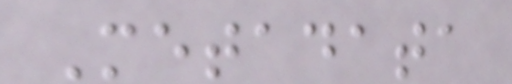Metadata
